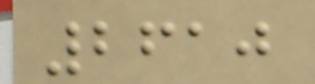2610
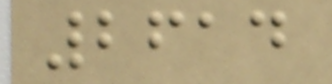2614
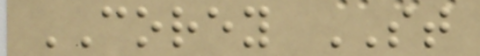COREY ST
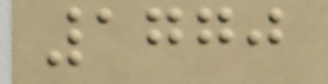1770
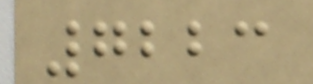7223
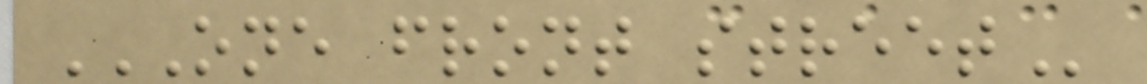ONE FRONT STREET
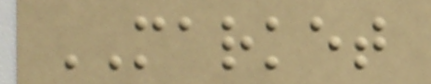MARKET
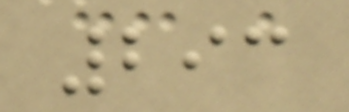293
